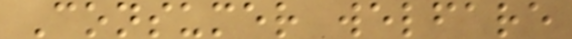Consumer welfare
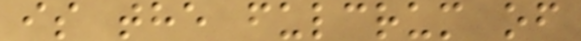is the fulcrum of
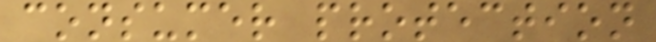consumer protection
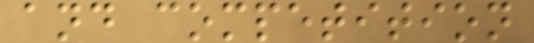and competition
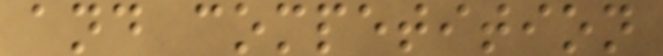and competition
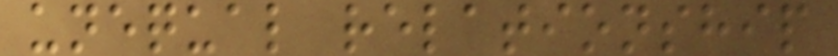unequal relationship
